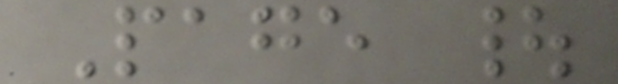Page |
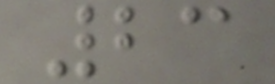23
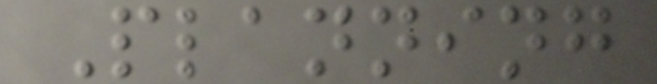Planning
